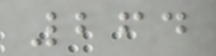264
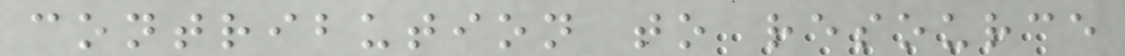contribution to resource
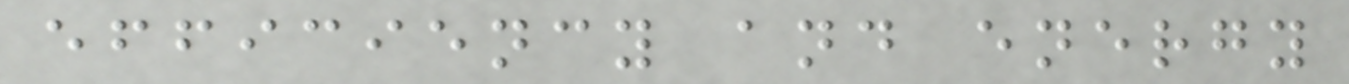efficiency and energy
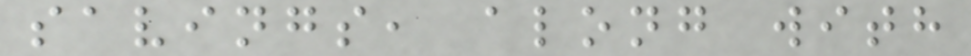savings, along with
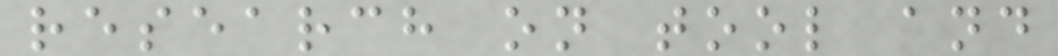research on tool and
